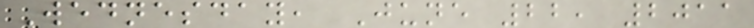Wednesday, June 22, 2011
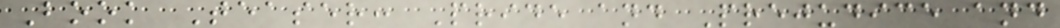Book Teaser: Pride and Prejudice and
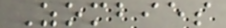Zombies
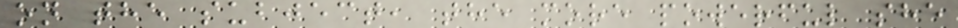on the subject, the more powerful she
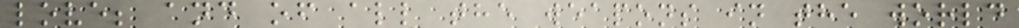love; and of all the weapons in the world
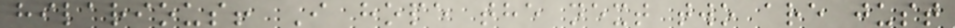hilarious! I hope the next two are just
